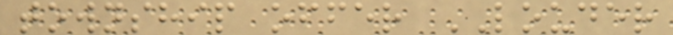township offer LOUDER
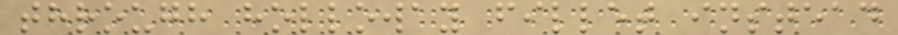through holloway fillet instead
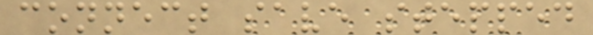connect save stepped
